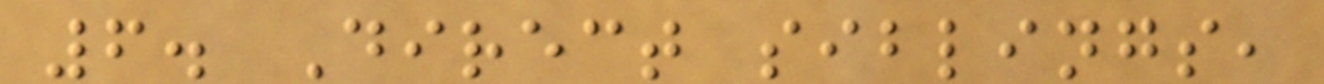6. Direct siblings,
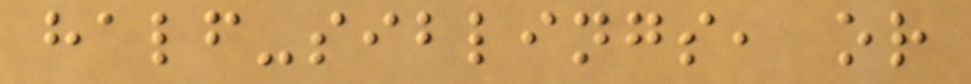half-siblings, or
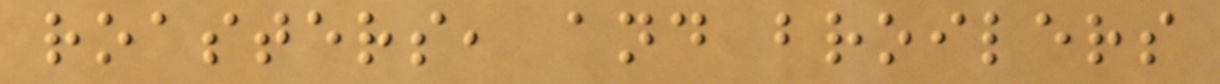roasters, and broilers
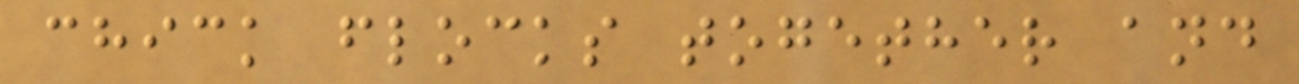chick flocks together and
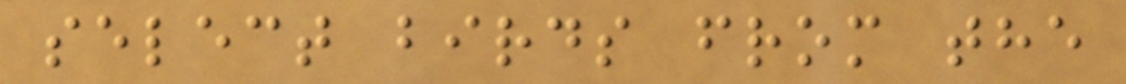select birds from the
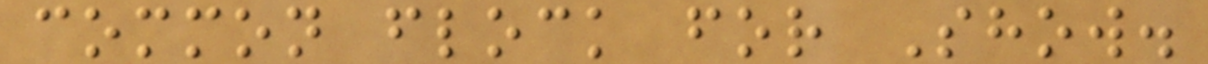common flock for Show.
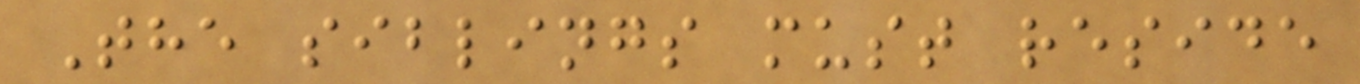The siblings must reside
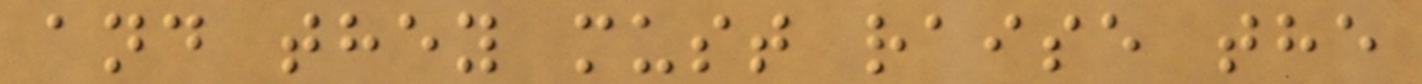and they must raise the
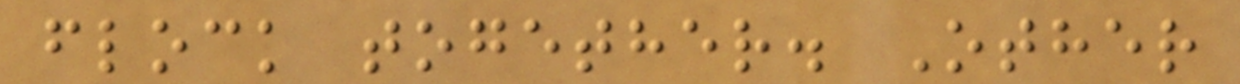flock together. Other
